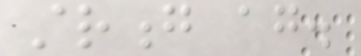strong again.
